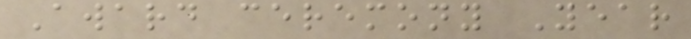Award ceremony Year
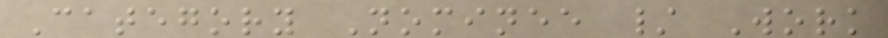Category Nominee / Work
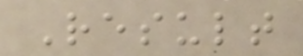Result
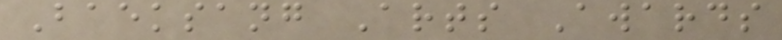Baeksang Arts Awards
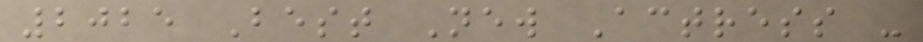2025 Best New Actress -
